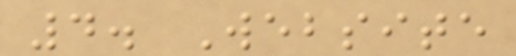4. Website
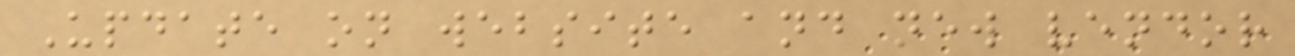Update on website and new vendor
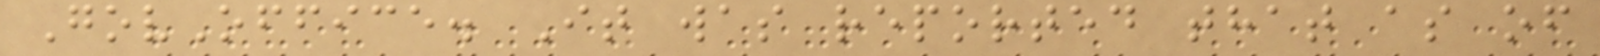GovOffice. It was reported that as of
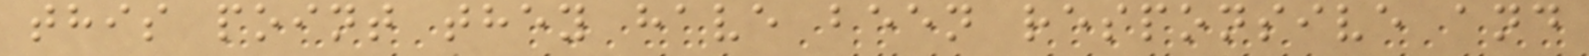this point they have been responsive and
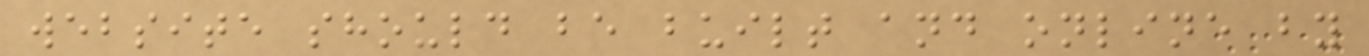website should be built and online by
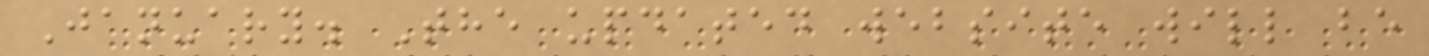January. The updated website will be
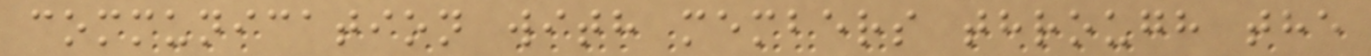communication with members through the
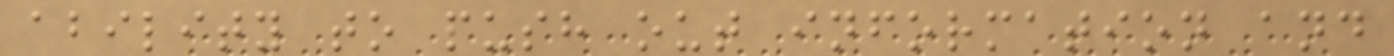ability to push out information and
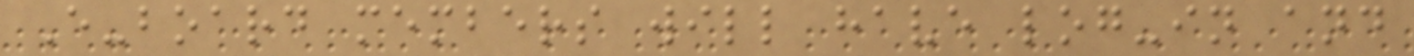E-board members will have log-in and
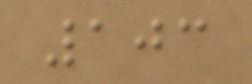103
